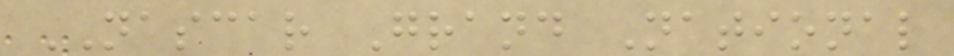NASCAR Grand National
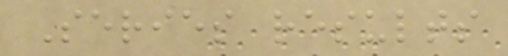Series results
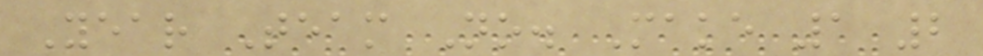Year Team No. Make 1 2
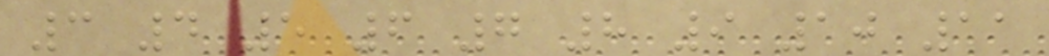3 4 5 6 7 8 9 10 11
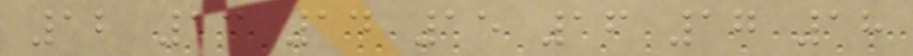12 13 14 15 16 17 18
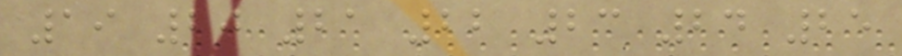19 20 21 22 23 24 25
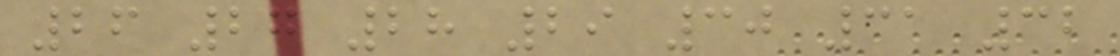26 27 28 29 30 31 32
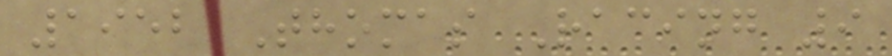1952 Thomas Racing 9
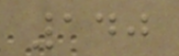140
